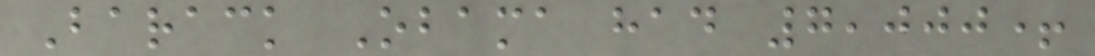Barack Obama had 7,000+
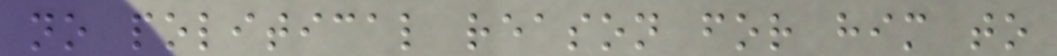no political reason for him to
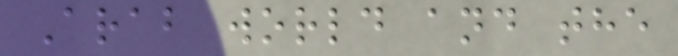Arab world and the
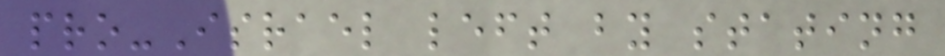pro-Israel left by stating
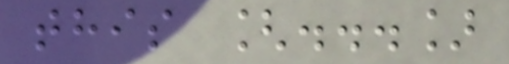this [...]
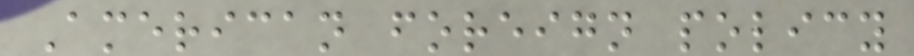American foreign policy
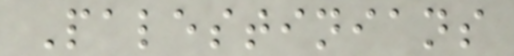Palestinians
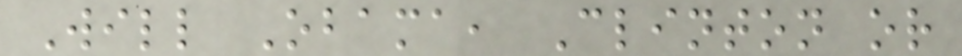Will Obama, Clinton or
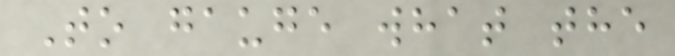To gauge what the
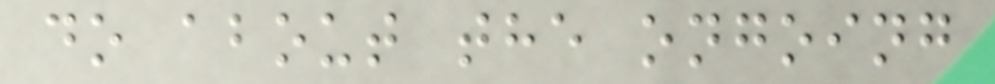do about the ongoing
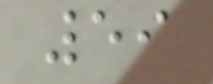59
